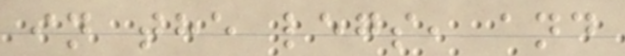in the legs, and
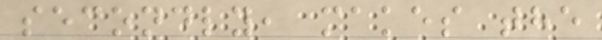secondly, makes the
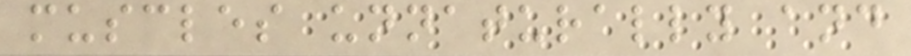muscles unnaturally and
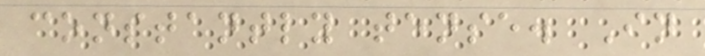constantly tense. In
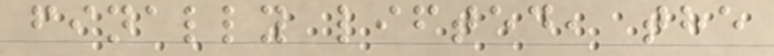finally lifted, the
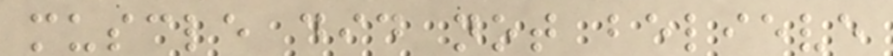muscle did not believe
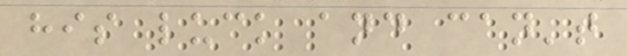his luck and can't
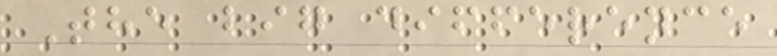The big difference
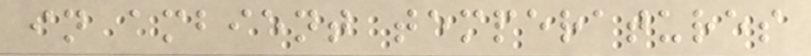in ambient temperatures
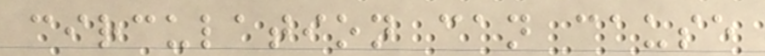circulation can cause
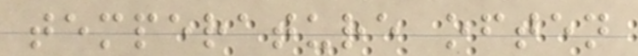temperature often
